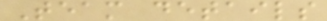Team details
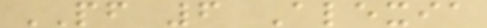PF 6 Alexia
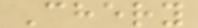Chery
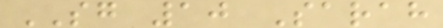SG 10 Sarah
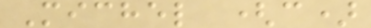Michel (c)
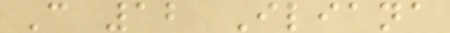C 12 Iliana
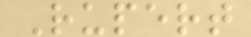Rupert
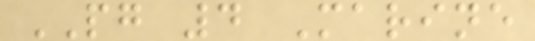PG 4 Marine
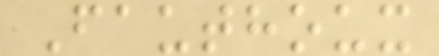Fauthoux
